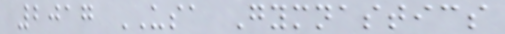2017 USA Gymnastics
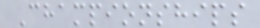Championships
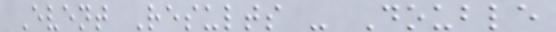Event Results - Double
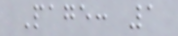Page: 1
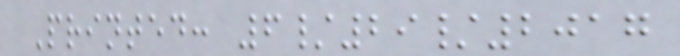Printed: 6/29/2017
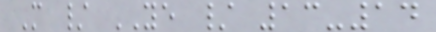M / YE / 13-14
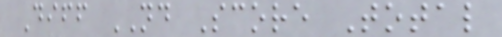Diff ND Score Total
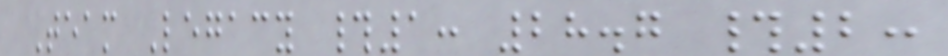Team Legacy #1: 28.7 #2:
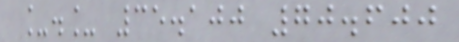_._ 35.100 70.600
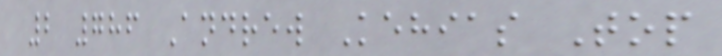2 786 Andrew Kehias Top
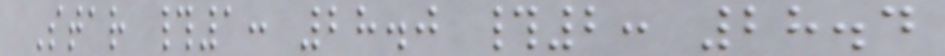Star #1: 28.0 #2: 28.4
